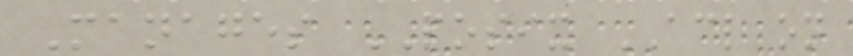Manages POSIX ACL on
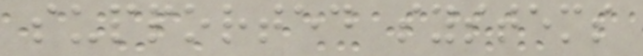supported systems
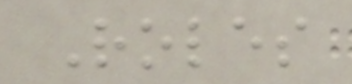Roles
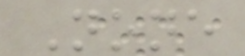None
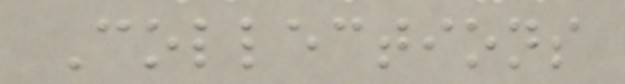Collections
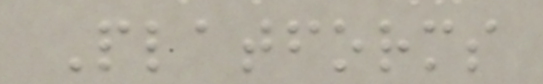Platforms
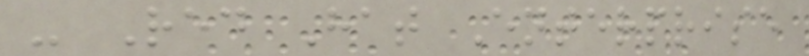- Red Hat Enterprise
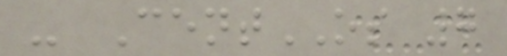- CentOS 7
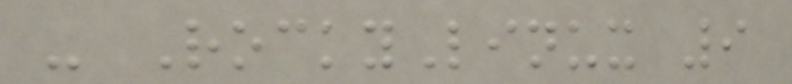- RockyLinux 9
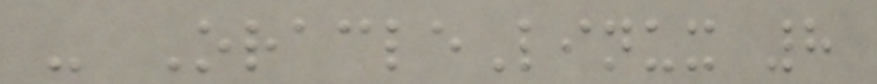- OracleLinux 8
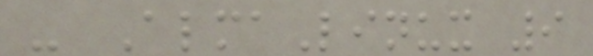- AlmaLinux 9
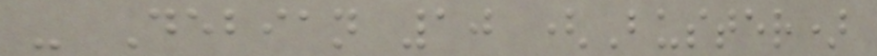- Debian 10 (Buster)
